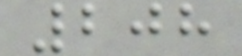208
